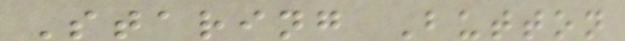Staring Button
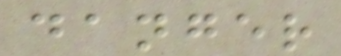danger
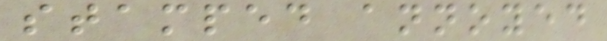stamped annoyed
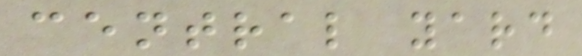central yard
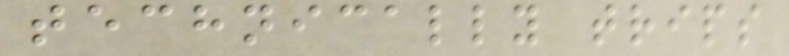technically trips
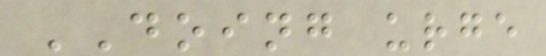DOING urge
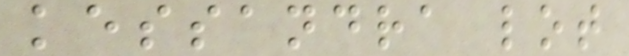kessandra lot
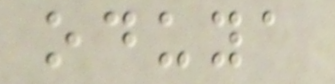oduya
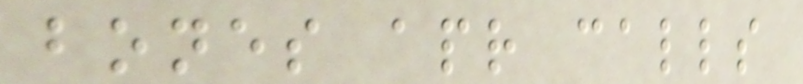bones apr calls
